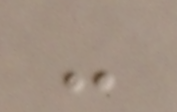-
